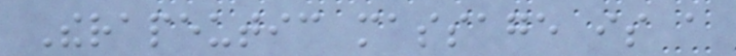Therapeutic massage is a
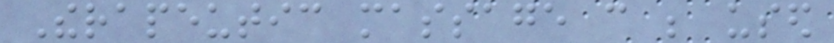Therapeutic massage can be used
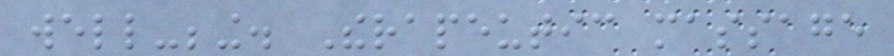well-being. Therapeutic massage
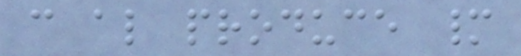can also produce many
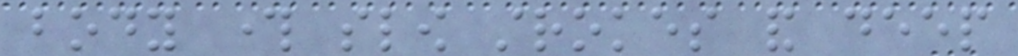body through slow strokes and deep
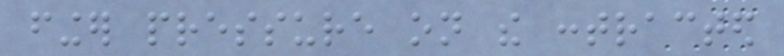finger pressure on the contracted
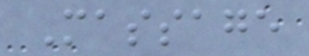Massage
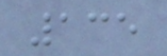135
